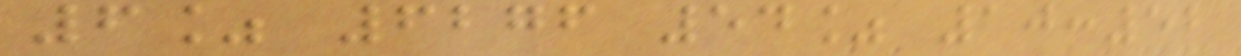6% 6276 54% 10:52
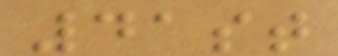41st
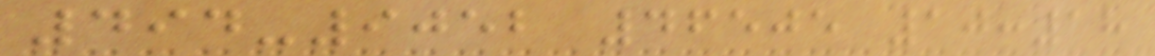494-9052 46505 10:18
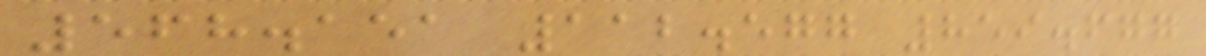568.151 112.577 859.677
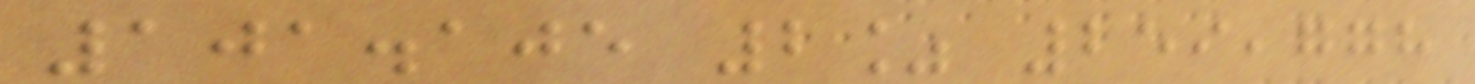101.105 2% 259,778
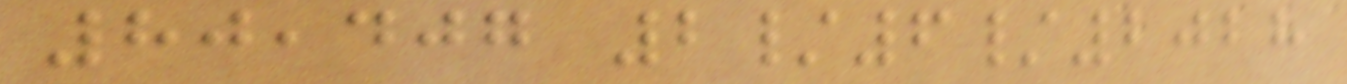80,407 2/6/2028
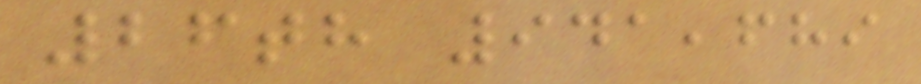26th 941,689
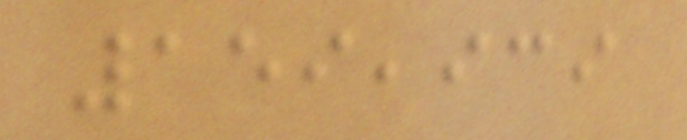159,939
